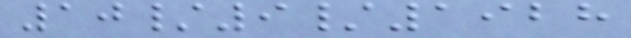10/9/1928
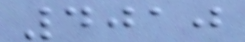4010
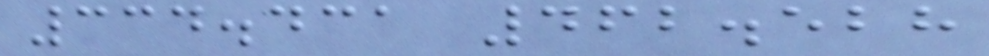334.431 462.528
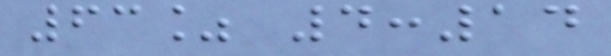63% 4:14
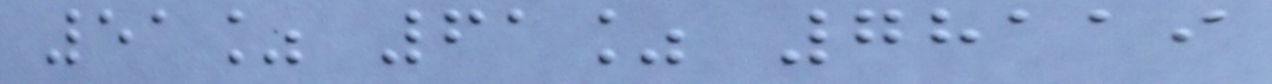51% 61% 78119
